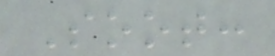Soot:
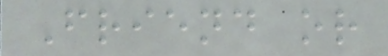Friend or
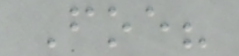Foe?
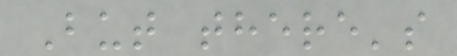But there's
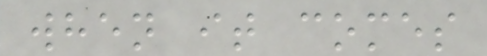when it comes
